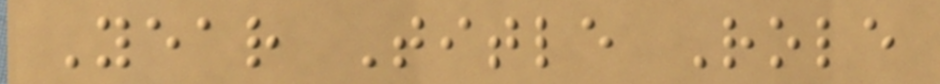Year Title Role
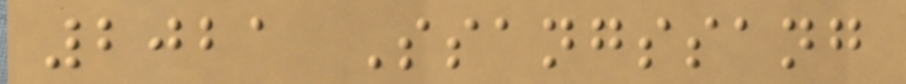2021 Ssangssang
